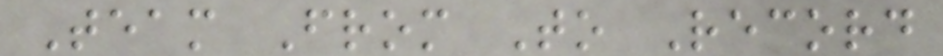Team From To Record
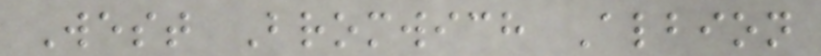West Bromwich Albion
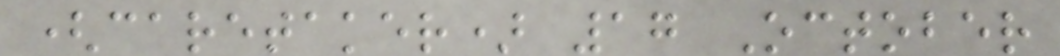(caretaker) 17 October
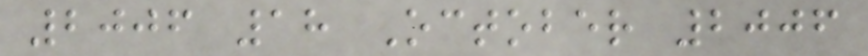2006 18 October 2006
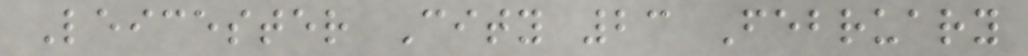Leicester City 23 February
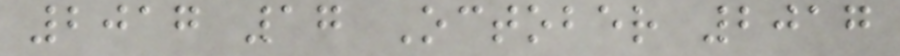2017 17 October 2017
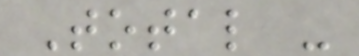Total -
